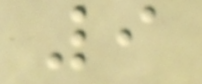9
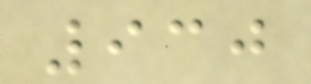930
